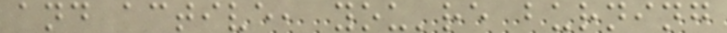and active, you're burning
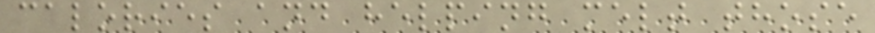calories and helping melt those
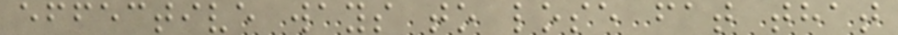effective ways to lose fat that
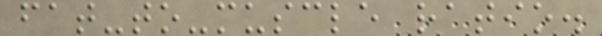fat-to-muscle ratio.
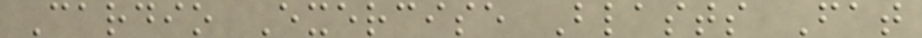Cardio Exercise Blasts Fat
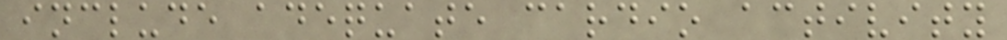include adequate cardio activity
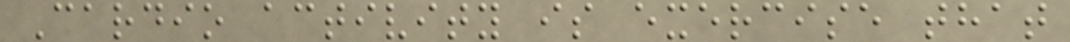Cardio activity is exercise that
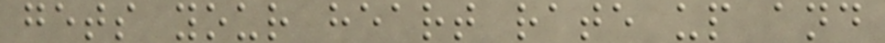gets your heart rate up and
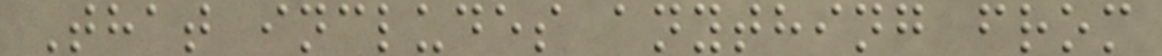That includes anything from
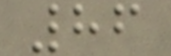86
